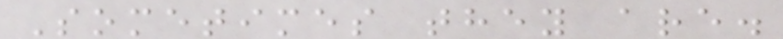Sometimes they are.
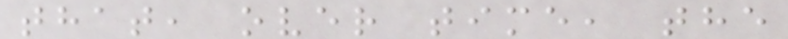that, over time, the
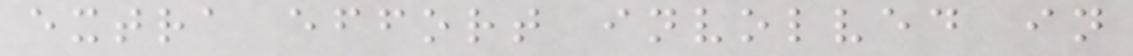extra effort involved in
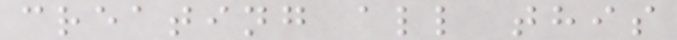creating all this
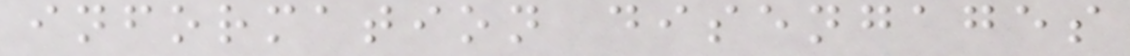information disengages
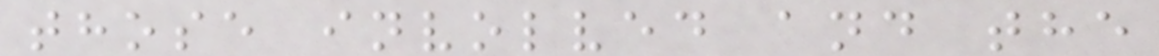those involved and the
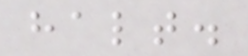halt.
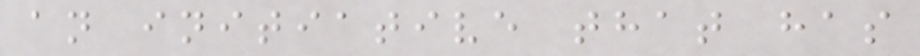an initiative that has
